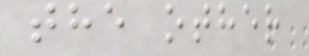the other
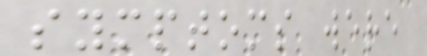symptoms were
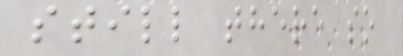still there so
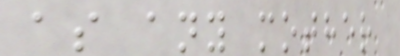as any mother
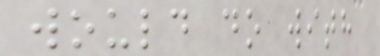would do with
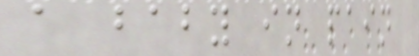a baby in pain
